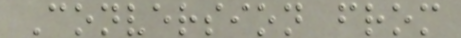Conversion from
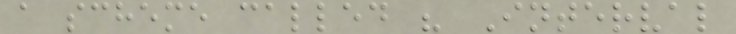a scheme called " Interval
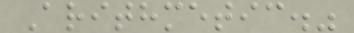Arithmetic."
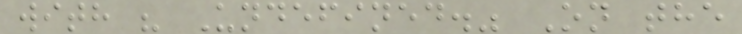with " Undefined." On the
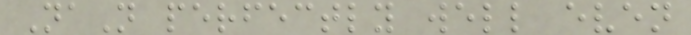NaN perfectly well even
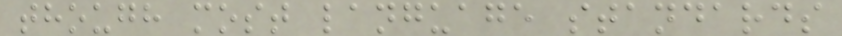though most language standards
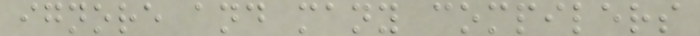ignore and many compilers
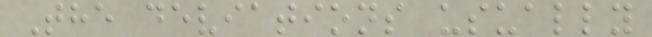The deviations usually
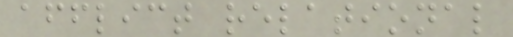afflict relational
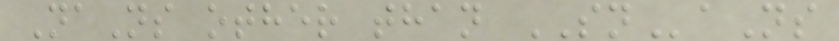NaNs other than SNaNs
